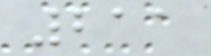211
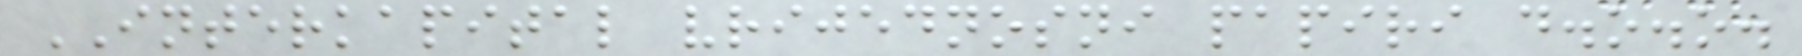INTERKAPITAL vrijednosni papiri d.o.o.
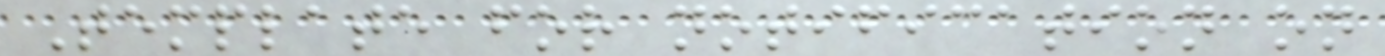Template for notification on
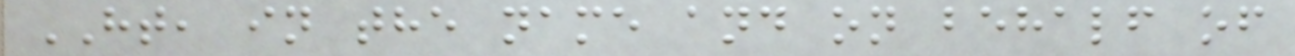HT, in the name and on behalf of
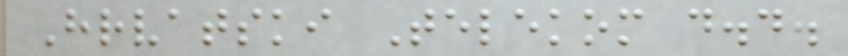Hrvatski Telekom d.d.
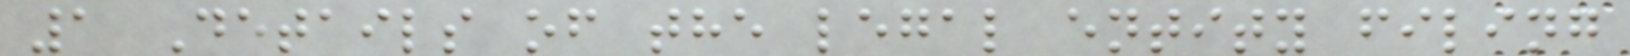1 Details of the legal entity filing
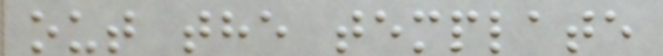out the template
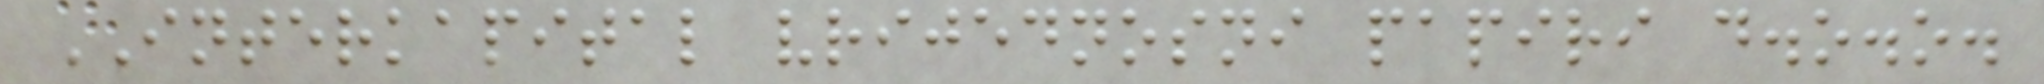INTERKAPITAL vrijednosni papiri d.o.o.
